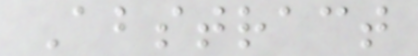Abstract
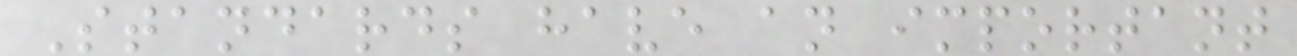Standards have an important
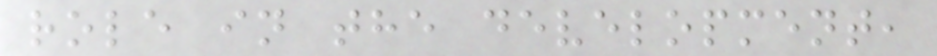role in the development,
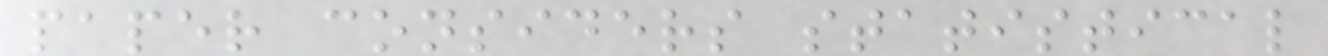paper considers statistical
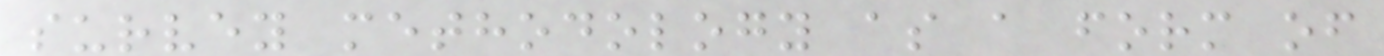survey methodology as a form of
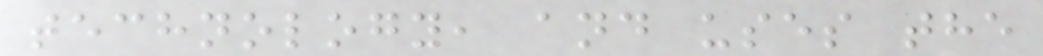technology, and uses the
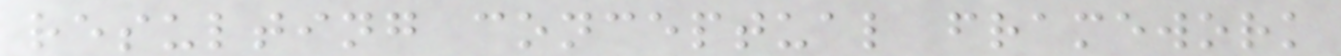resulting conceptual framework
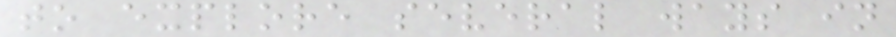to explore several ways in
